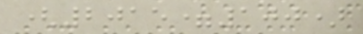(2015=100)
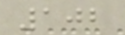102
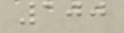100
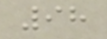98
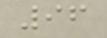96
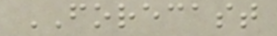FORECAST
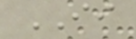II
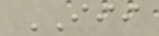III
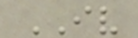IV
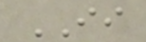II
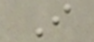I
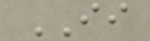II
